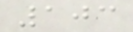103
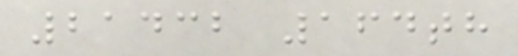21432 164th
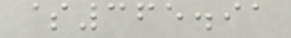$365.91
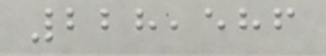228,586
